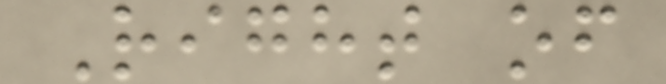Right of
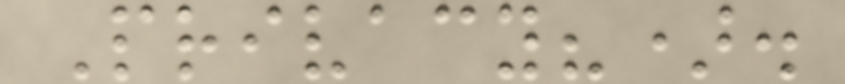Privacy?).
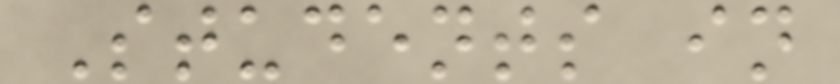Students in
